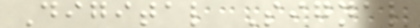Digital Signal
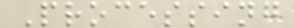Processing
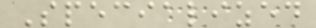Specialized
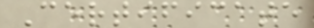Certificate
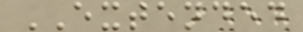EXTENDED
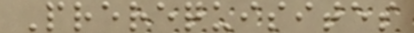Prerequisites
